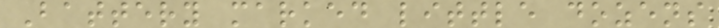Battery marked little dozens
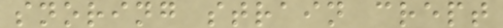snoring strain crept
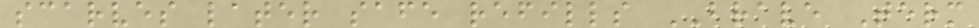scarves later safe refills BRAVE Term
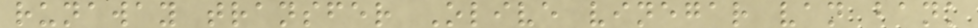runaway transfer Olive vinegar van bank
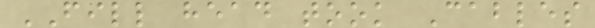FILL head took Cables
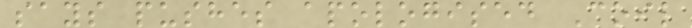says pushes apologised Coil
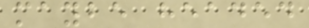maybe headed
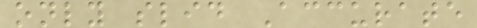only slid Accurate
